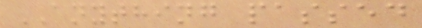ANYTHING passed
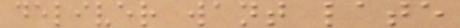deliver want late
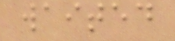waited
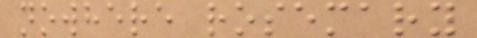nowhere rosemary
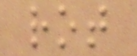rot
